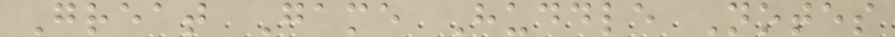Great Game Huddle Notes
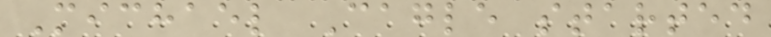Michael Cagle started
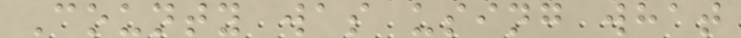County was using what
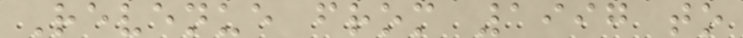Revenue from 1997 to
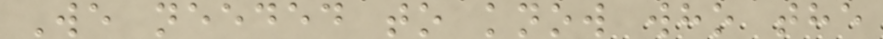We needed to know who the
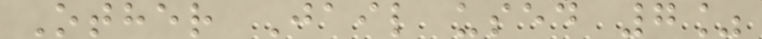Other Jail used 7%
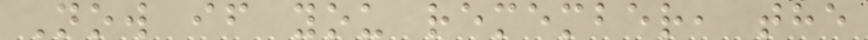Now if you remember, the
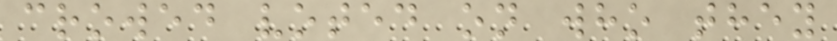crowed voted on who they
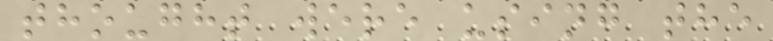thought were using the
